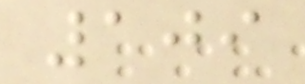109
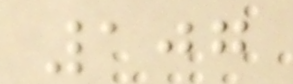107
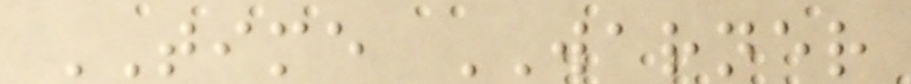TIME WARNER
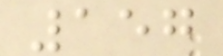157
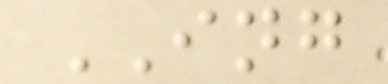ING
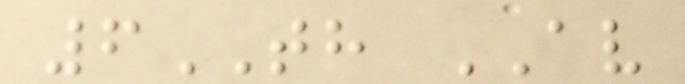6TH AV
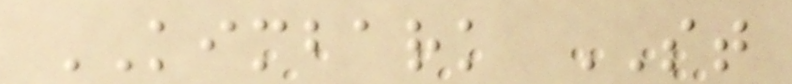KIMBARK ST
